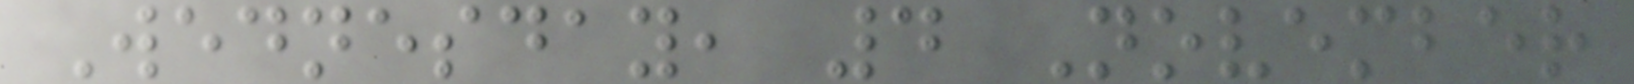Wednesday, 4 November
